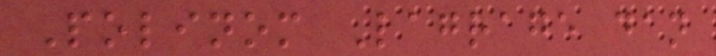Polinom Lagrage dan
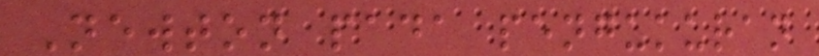Newton pada pengukuran
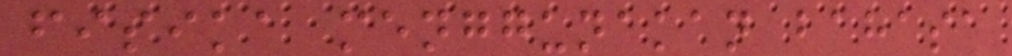fisika menggunakan bahasa
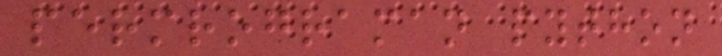permrograman python
